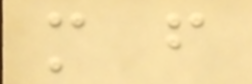more from
